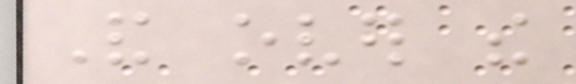And over the
